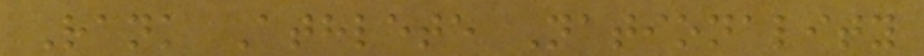Rank Athlete Nationality
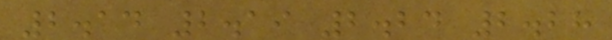2.14 2.19 2.24 2.28
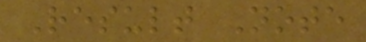Result Note
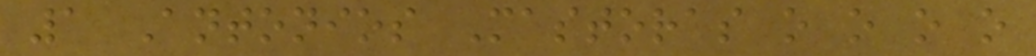1 Antonios Mastoras o o o o
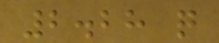2.28 q
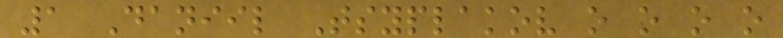1 Daniil Tsyplakov o o o o
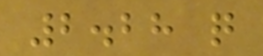2.28 q
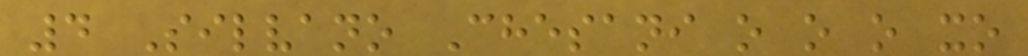4 Silvano Chesani o o o xo
